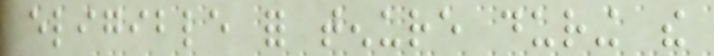eligible for tenure during the
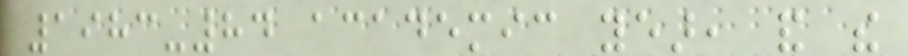1983-84 academic year, and the
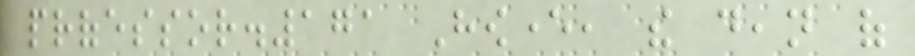professor.171 However, the dean of
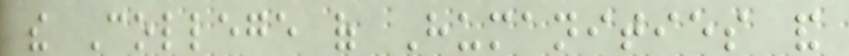the College of Humanities and
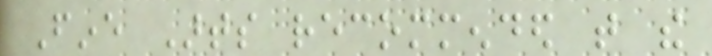Fine Arts recommended that the
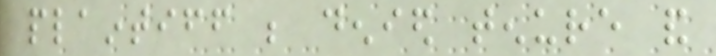plaintiff be denied tenure and
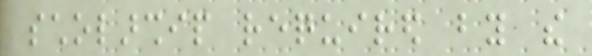scholarship required by the
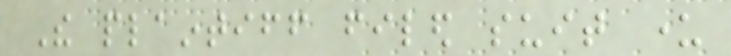The plaintiff filed suit under
